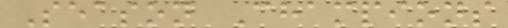Season Champions
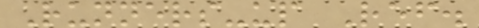Runners-up Ref.
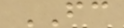FC
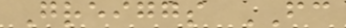Greiggs FC
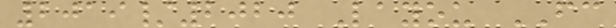2019/2020 Layou FC
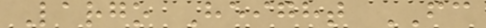Largo Height FC
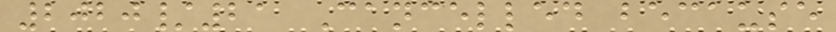2020/21 Cancelled because
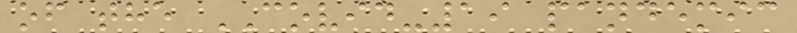of the COVID-19 pandemic
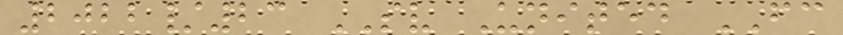2022/23 SV United FC
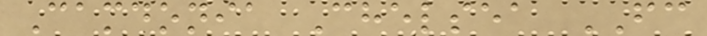Camdonia Chelsea FC
